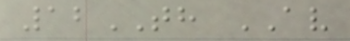12TH AV
